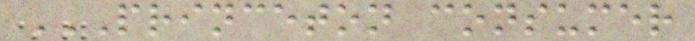PRINCETON CONSUMER
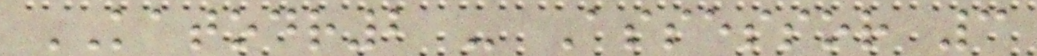KATODR2 - Assessor 3
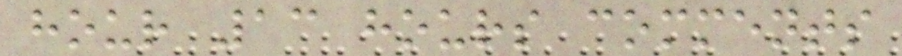hour 13 hours comments
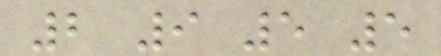2 9 5 5
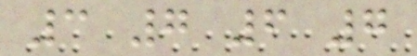3 7 6 7
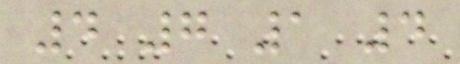4 7 1 4
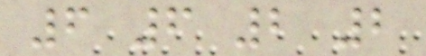6 6 2 2
